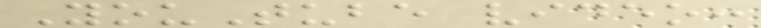YouTube video:
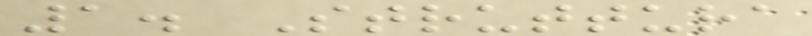1. Struttura
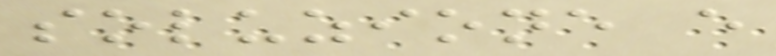soluzione e
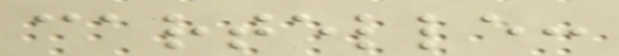cartelle:
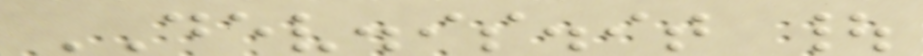DEV.is.it |
